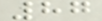87
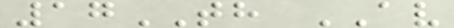17TH AV
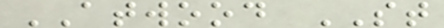ATWOOD ST
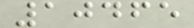10465
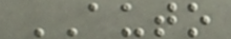AUTO
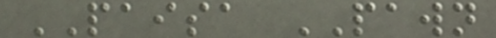PAISA PAWN
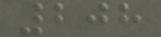208
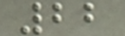22
